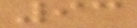93
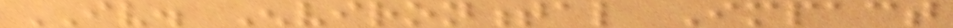IV. Environmental Impact
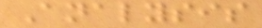Analysis
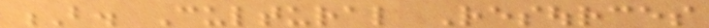B. Cultural Resources
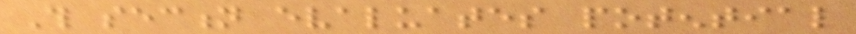This section evaluates potential
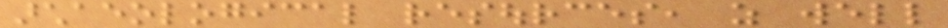archaeological resources, as well
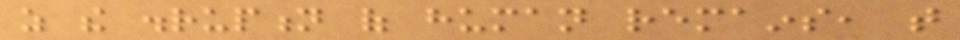as the disruption of human remains, that
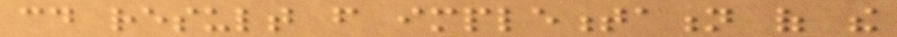could result from implementation of the
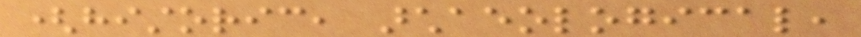(historic, archaeological,
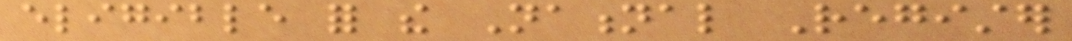eligible for the National Register
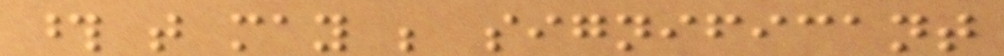those that may be significant
